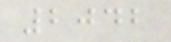2042
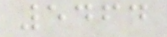5464
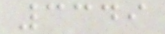3349
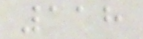118
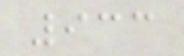933
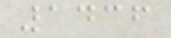1436
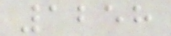1258
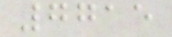7715
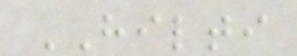HILTI
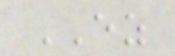EZ
